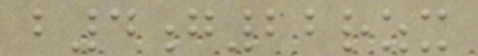b4g22rzx
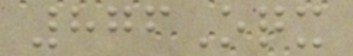876Oqx
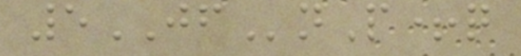5JFnP+q
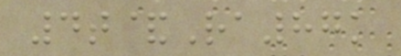4t&Ra87k
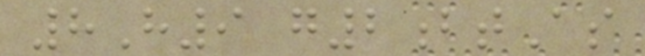8H9 g2btAs
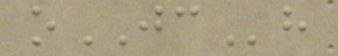oJCh
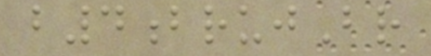b4brujBr
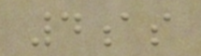4as
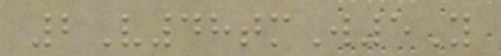2V48tmW5Y
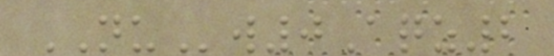NUw0Aqz2
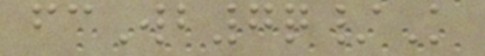fcWb7q/K
